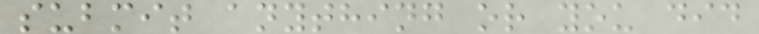submit anything or you did
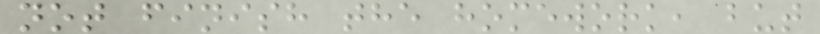not finish the homework, but
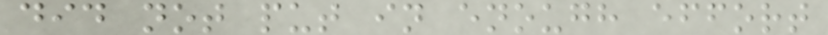did not put in enough effort
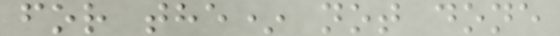for the* not done
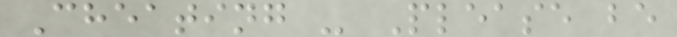Cheating - Please be
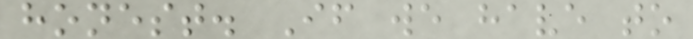honest. If we have to
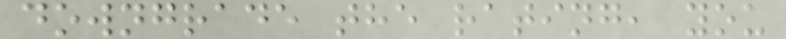downgrade the rating, you
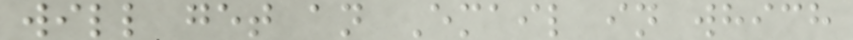will get an Email in which
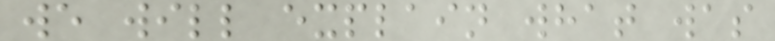we will explain what was
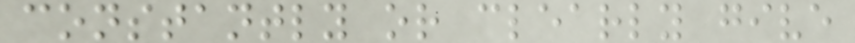constantly or clearly give
